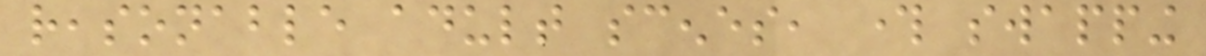reasonable adult scenes, through swapping
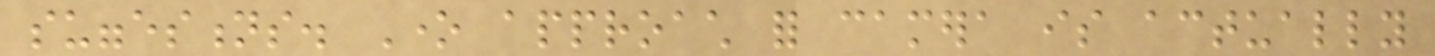suggestions. One approach for camera is actually
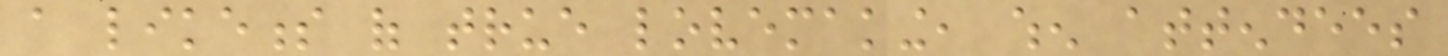a likeness of true lovemaking, when attendees
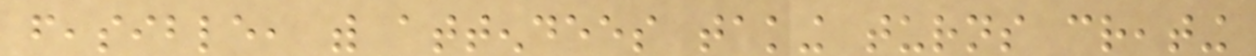feasible, with attendees taking turns creating
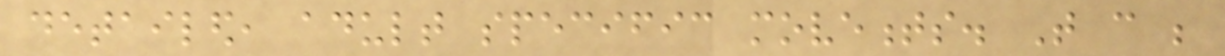detailed, adult specific movements. That can be
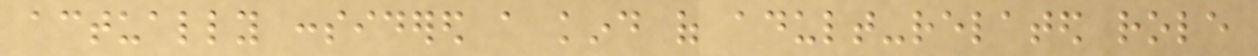actually considered a kind of adult-related role
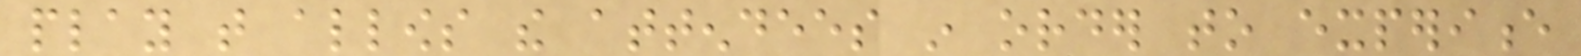play that allows the attendees in order to experience
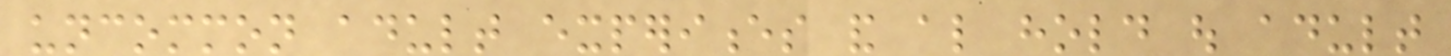uncommon adult experiences and also hold out adult
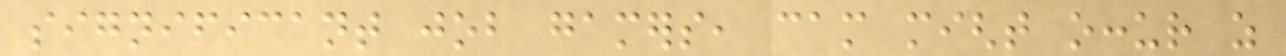significant job gamers, cam might occur as
